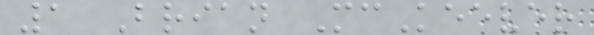1 Brian McKeever
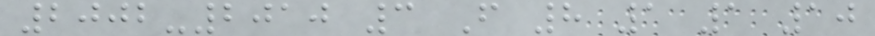2002-2010 3 F 8 1 1 10
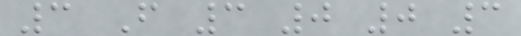3 F 3 0 0 3
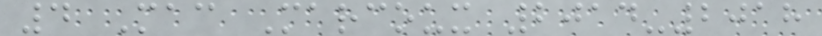4 Mac Marcoux 2014-2018
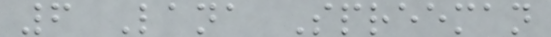6 Lana Spreeman
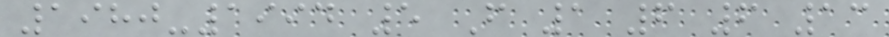1980-1994 5 F 1 6 6 13
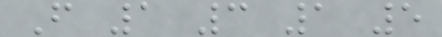F 1 3 1 5
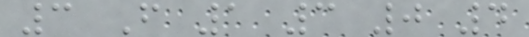3 F 1 3 0 4
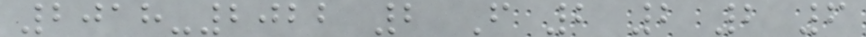2018-2022 2 F 2 2 2 6
